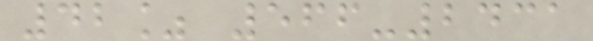42% 566-2431
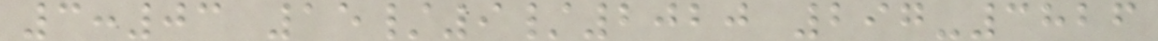3:03 15/9/2020 297-3826
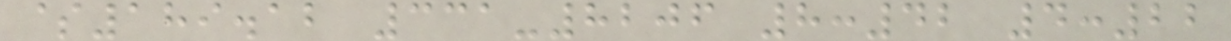$189.12 331-8206 8:42 4:22
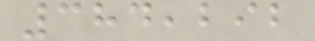384,292
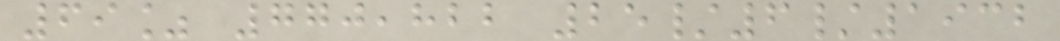69% 770,822 25/6/1932
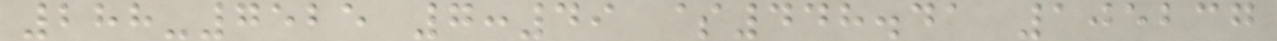288-7525 7:49 $448.41 105237
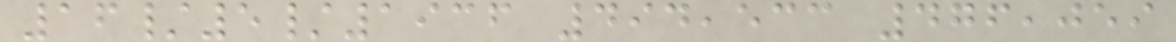16/5/1936 494,533 476,059
